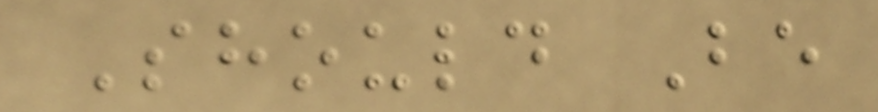Should Be
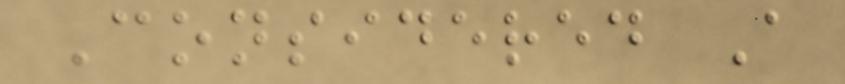Considered A
